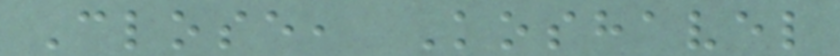Close, Koshavel
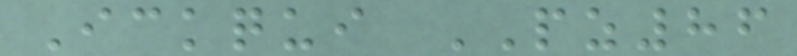Ickqui PZ86
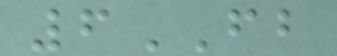6FB
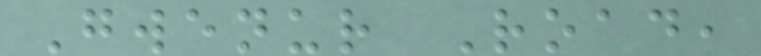Gwenur Road,
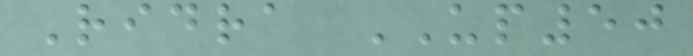Ridra UP50
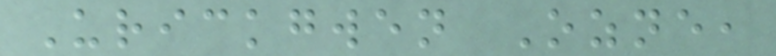Urickgwen Ozne,
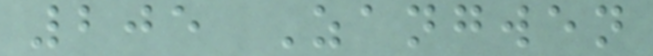205 Zangwen
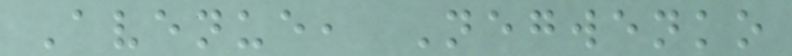Avenue, Negwenko
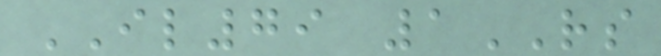IL79 1RS
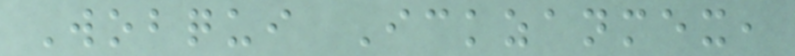Wobqui Ickzanmex,
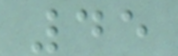45
